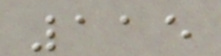115
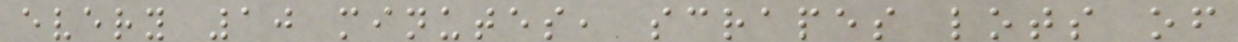every 10 minutes, scrapes lots of
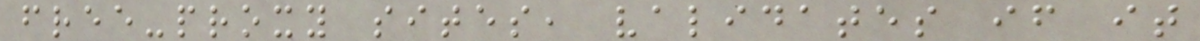free-proxy sites, validates if it
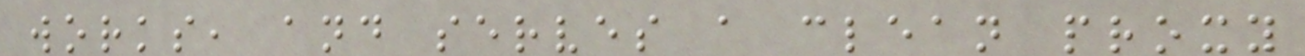works, and serves a clean proxy
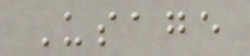Usage
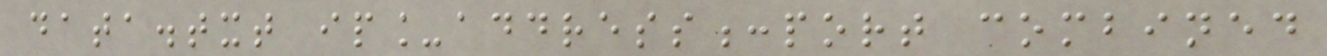data.txt ip_address:port combined
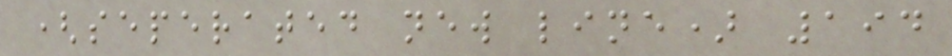(seperated new line) 194
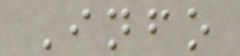Info
